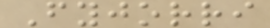Fyjorri
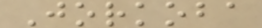Jorkoba
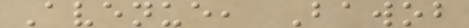Avenue, Bawob
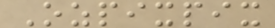Ozpixpix
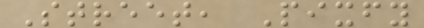Street, Pixfy
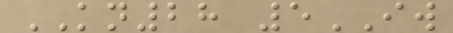KN28 5IW
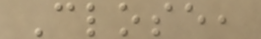Close,
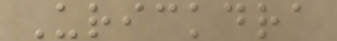Urickdra
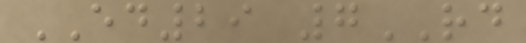ED29 7RD
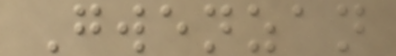Gwenzan
